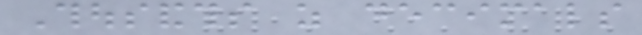Thousandths as decimals
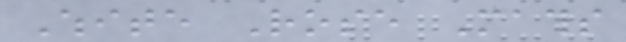White Rose Maths
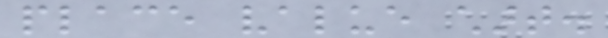place value chart.
